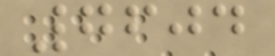7604
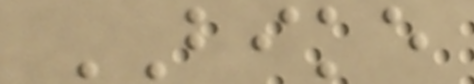BIKE
